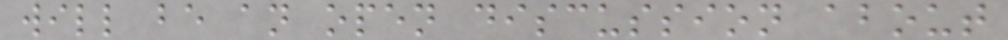will be an open discussion about
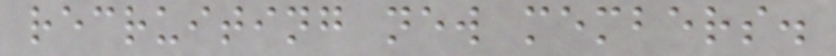recruiting new members.
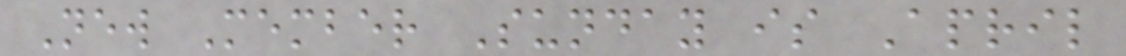New Member Sunday is April
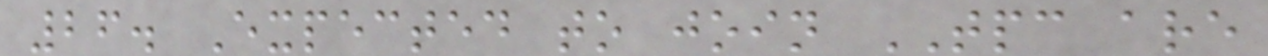26. Expected to join TPC are
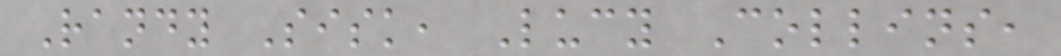Randy Sisk, Lucy Collins,
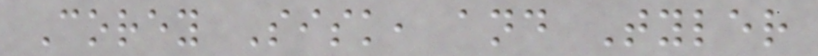Corey Sisk, and Tyler
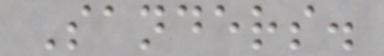Sanders.
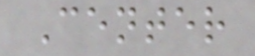Center
